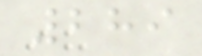289
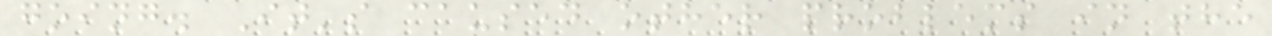going. It's caused other problems in the
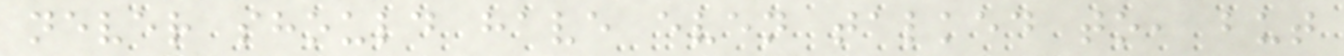never should have even talked to, but
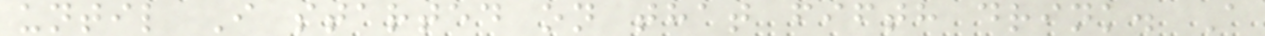until I started on that fifth drink. A
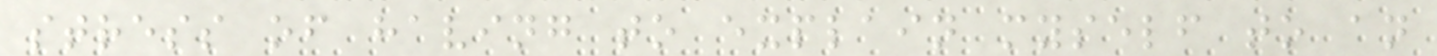stress of having to explain myself to an
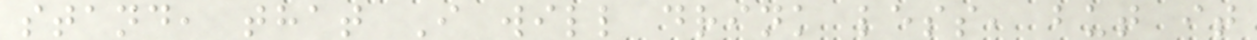stand, that I will drink less, but it
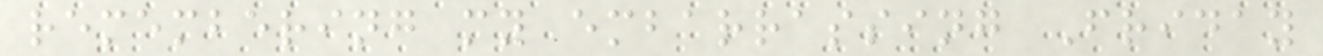remembering my embarrassing Friday
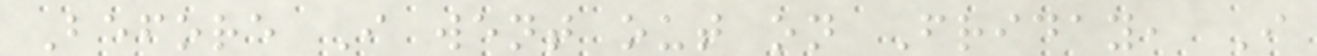Before I went out on Friday, I
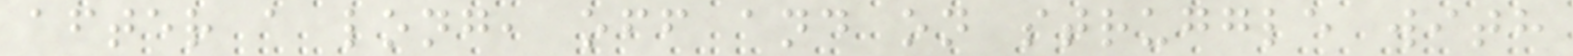after a long, off and on struggle with
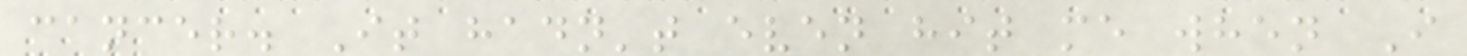cancer. It hadn't even hit me when I
